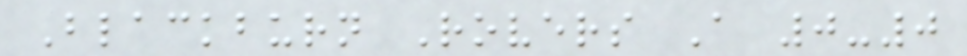Blackburn Rovers A 0-0
